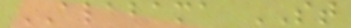ALABAMA ST
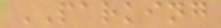PARKING
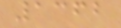1362
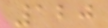120
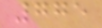775
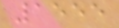1555
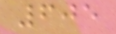605
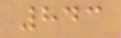843
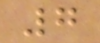7
